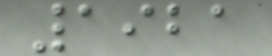1921
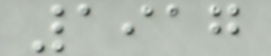1917
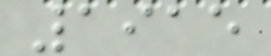1915
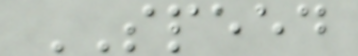SPEED
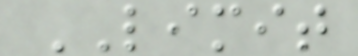LIMIT
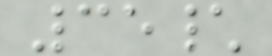35\
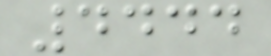4444
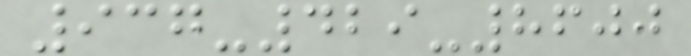937-429-8600
